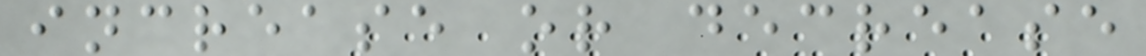increase or decrease
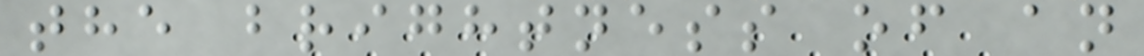the brightness of an
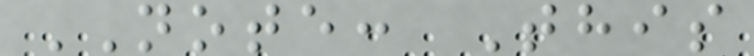NOTE: This
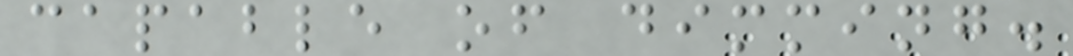capable of dimming.
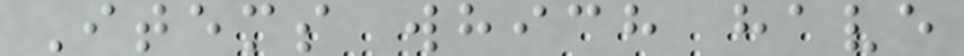Items which have
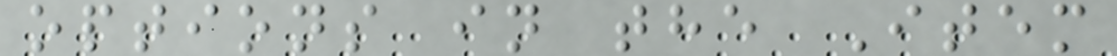options in the Item
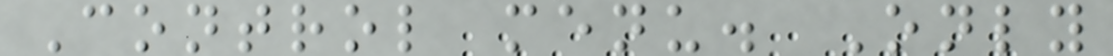Control menu. Only
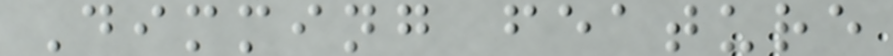Dimming feature
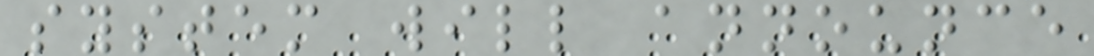system will announce
